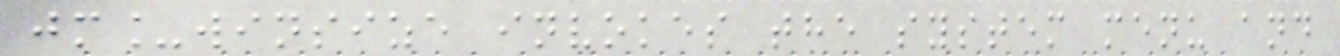jm_winsize invokes the system menu and
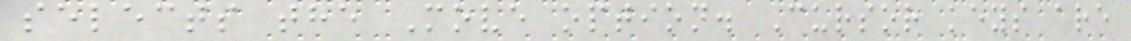selects the Move option. Cursor keys are
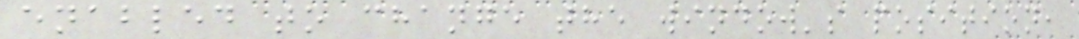enabled to change the window's position,
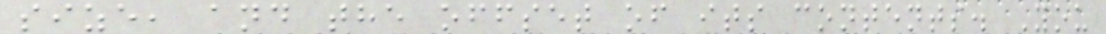size, and the offset of its contents. You
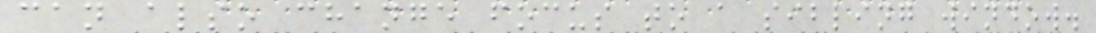can also change focus to a sibling window.
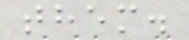them.
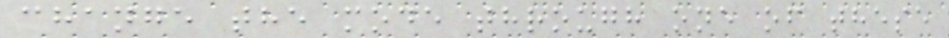change the mode through one of these
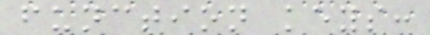function keys:
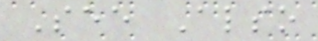See Also
